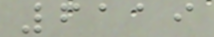6119
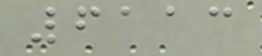6113
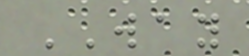WAY
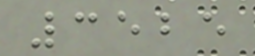3525
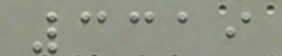3319
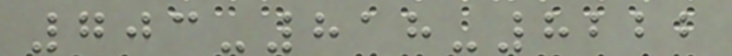703-818-8222
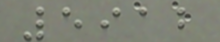5912
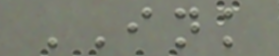INK
